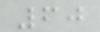60
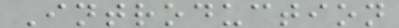Introduction
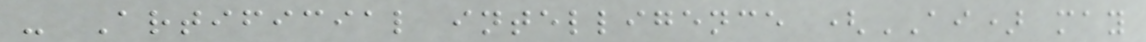- Artificial intelligence (AI) may
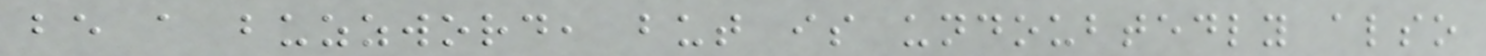be a buzzword, but is undoubtedly also
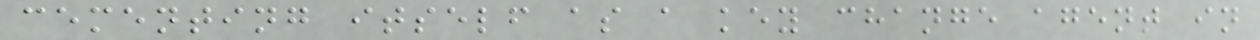cementing itself as a key change agent in
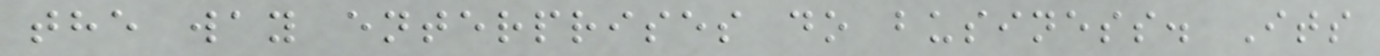the way enterprises do business. Its
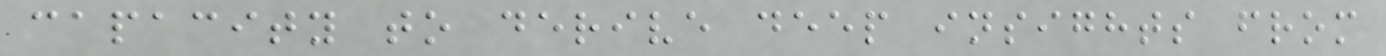capacity to derive deep insights from
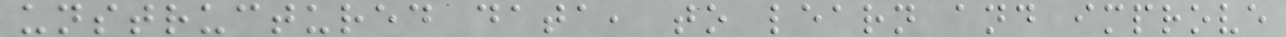unstructured data, to learn and improve
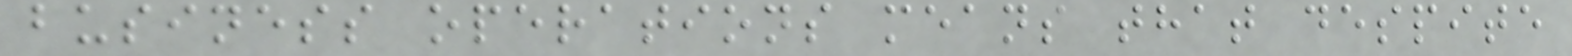business operations means that despite
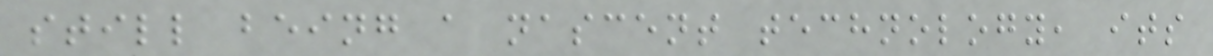still being a nascent technology, its
